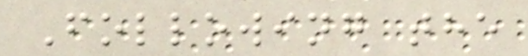Following the
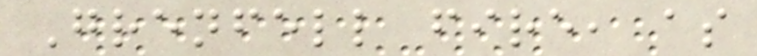Grenfell fire, as
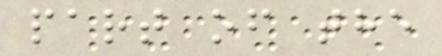part of the
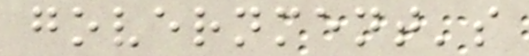government's
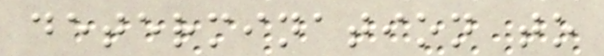determination to
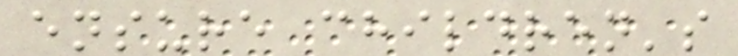ensure children's
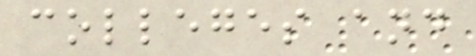colleges and
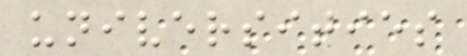universities
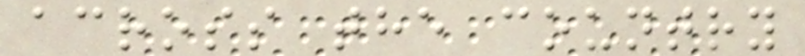across the country
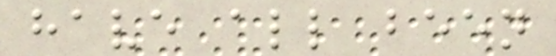have all been
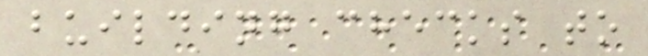building checks to
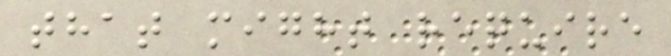that might require
